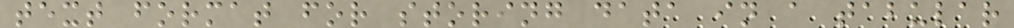text format for storing data in a tabular
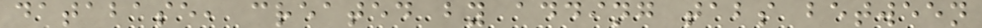database, created by adding tabs between
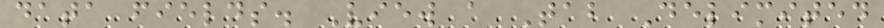data fields. View a Tab Delimited
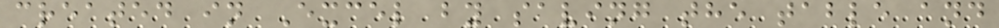created in Excel by saving the table and
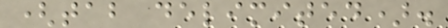(tab delimited).
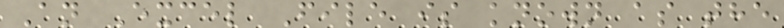An Excel File is known as the
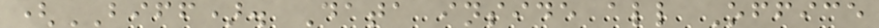(BIFF). Data inside all Office
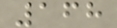168
